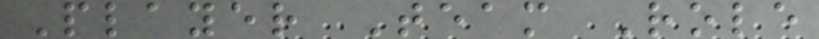Player Team Role
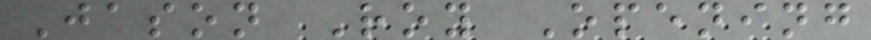Jason Roy Opening
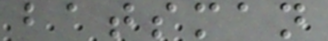batsman
